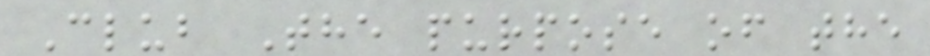Club The purpose of the
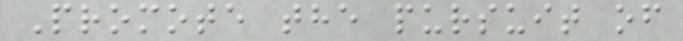Promote the pursuit of
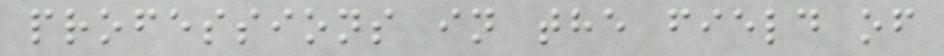professions in the field of
